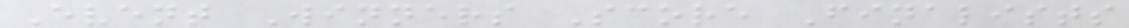Event Winners Score Finalists
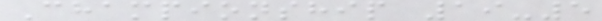Championship 19-5
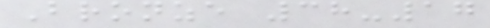Bronze 38-17
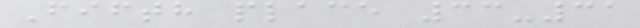Fifth place 33-31
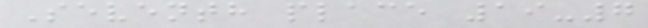Seventh place 19-7
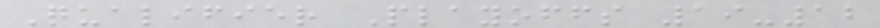Qualifier Playoffs 19-12
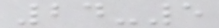24-5
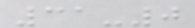31-0
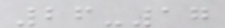26-17
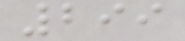299
